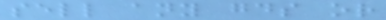sell any goods or
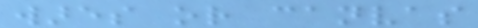wares or canvas
